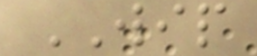WIP
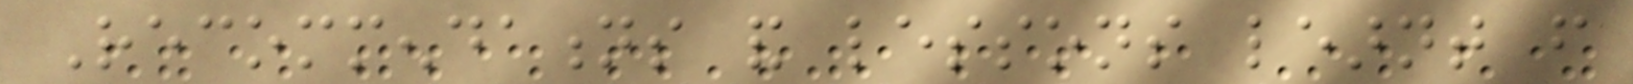Recommendations and lessons learnt from
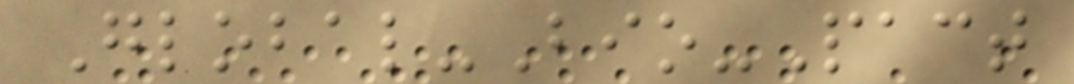Global-Bio-Pact
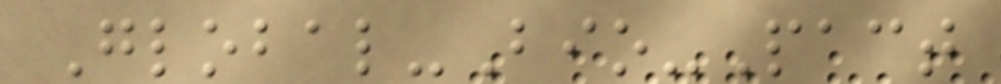Global-Bio-Pact
